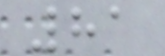81
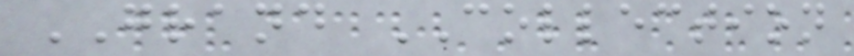GRAND COLLECTION
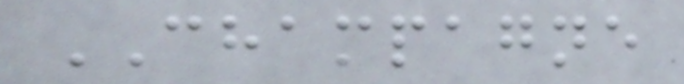CHAMPAGNE
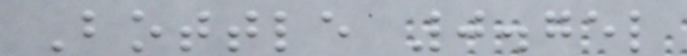Bottle 0.75l
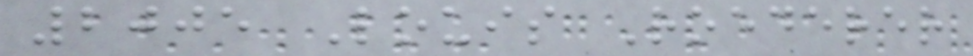2005 Louis Roederer
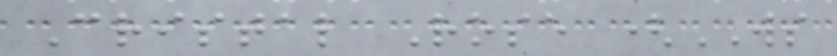Cristal Rose (WS
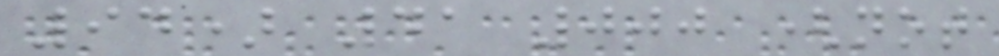94) 41 000 (not
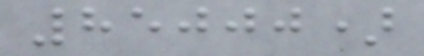85000)
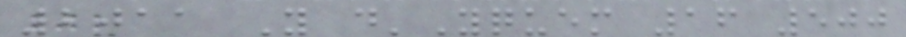2011 Y d'Yquem 16 500
